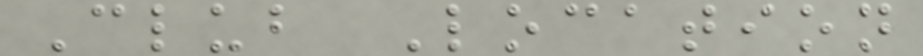Club Location
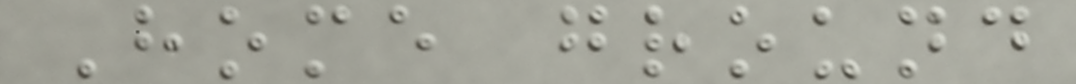Home ground
